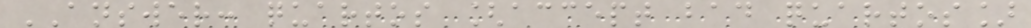ANSWER: quartos [accept bad quartos]
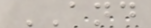AND
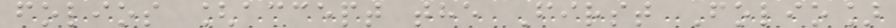folios [accept the First Folio]
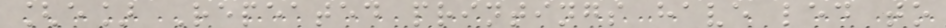[e] Repeated printings have led to
